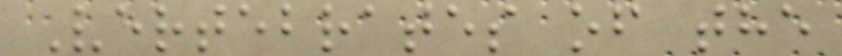Vertebrates of the
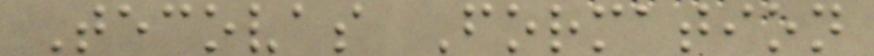Tecovas Formation
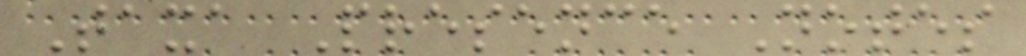Taxa Presence Notes
